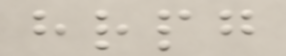hrpg
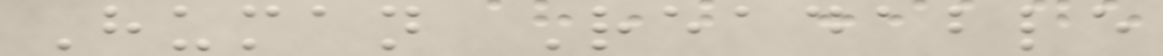Human Readable
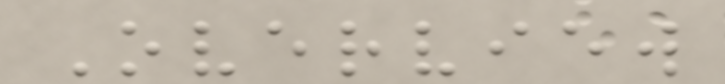Overview
